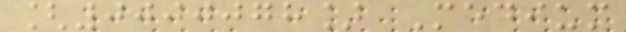[0000078] Medium
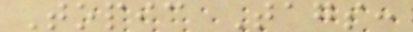Topic Tags:
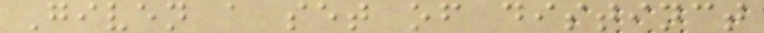Given a set of distinct
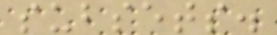subsets.
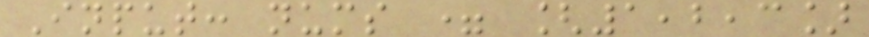Input: nums = [1,2,3]
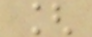[
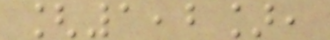[1,2],
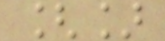[]
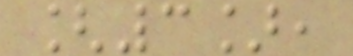[3],
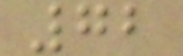72
